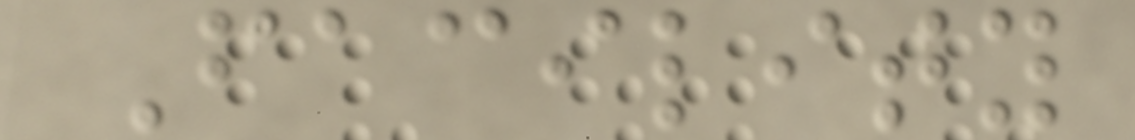Facility
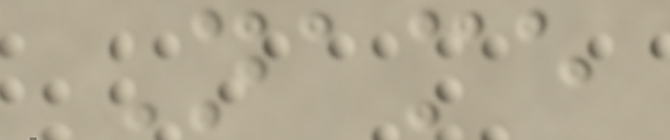Name
